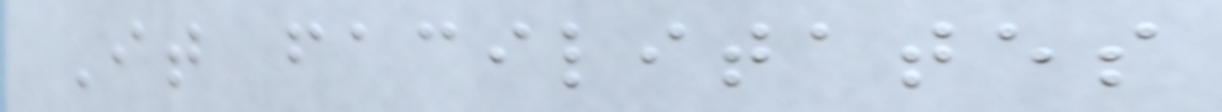It facilitates
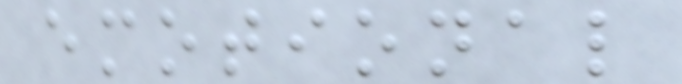emotional
